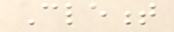Clement
